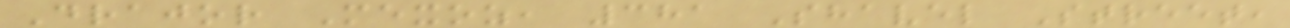Drajor Mexoz, 381 Shavel Street,
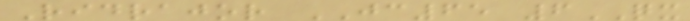Ridrajor JC65 6QX
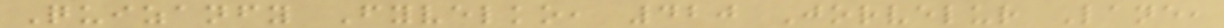Quizanfy Fyvelko, 420 Jorvelur Lane,
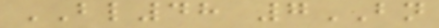BL48 7BN
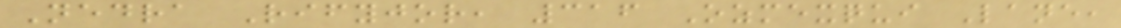Nedra Rifyjor, 316 Ozmexqui Lane,
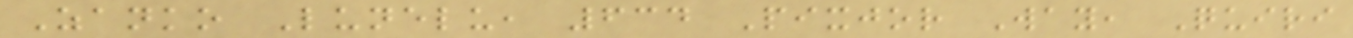Zanko Lunelu, 634 Pixjor Way, Quiri
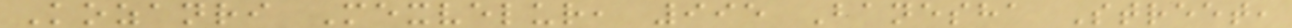Kozanri Mexvelur, 995 Banesha Street,
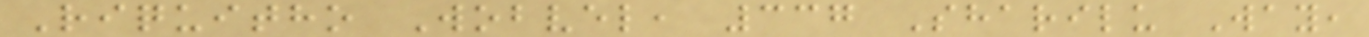Riquitho Wobvel, 337 Sharilu Way,
